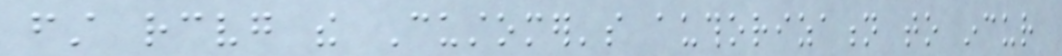first receiving the Customer's authorization to incur
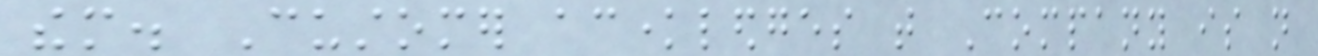them. Customer acknowledges that Company is not
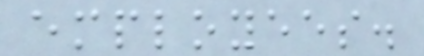employees.
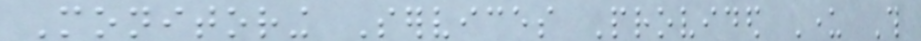Monitoring Services Provided Under This
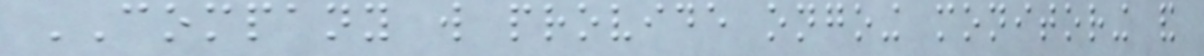COMPANY will provide ongoing monitoring and
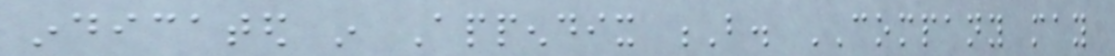indicated in Appendix B. COMPANY may
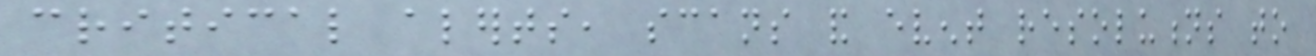critical alerts, scans and event resolutions to
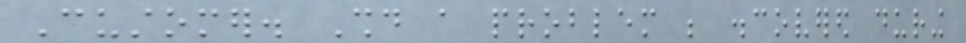Customer. Should a problem be discovered during
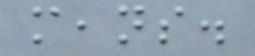means.
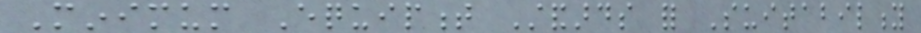Minimum Equipment Standards for Suitability
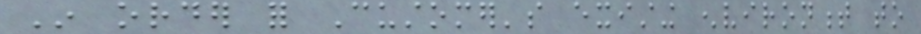In order for Customer's existing environment to
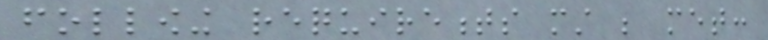following requirements must be met:
